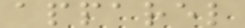apparel
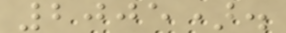2005).
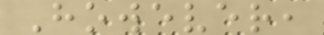However,
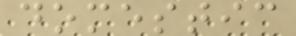domestic
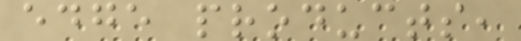edge products,
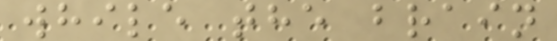while the brain
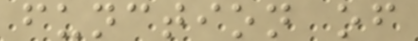function of
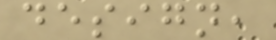design,
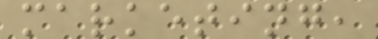marketing,
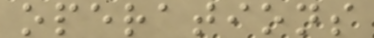operations
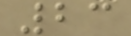23
